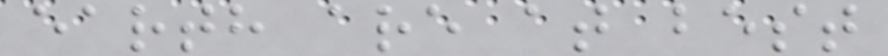earth are at best
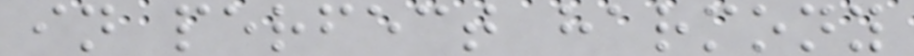in perfect harmony
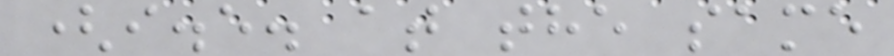(i.e. at the same
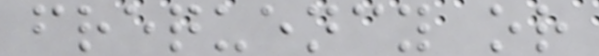frequency or
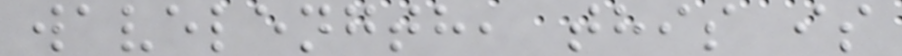wavelength, this is
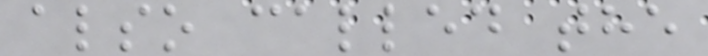also called the
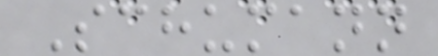Schumann
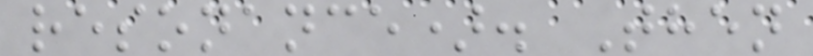resonance). Then
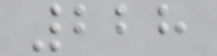228
